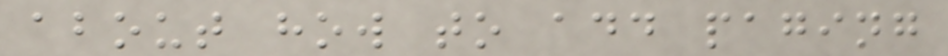about how to add paging
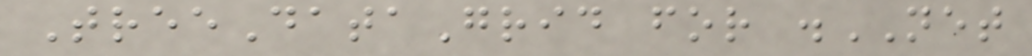TreeDataGrid for .NET
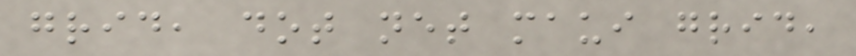grid, dot net maui grid,
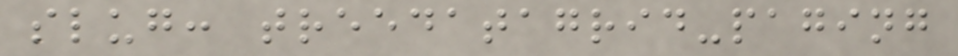slug: treedatagrid-paging
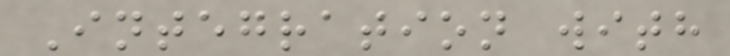Integration with
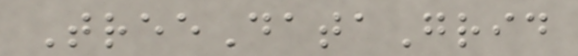TreeDataGrid
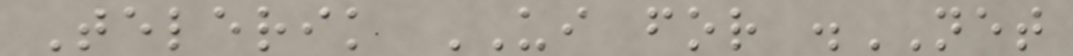Telerik UI for .NET
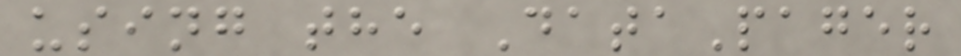using the DataPager
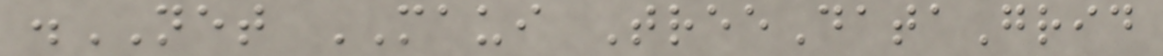.NET MAUI TreeDataGrid
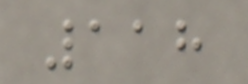118
